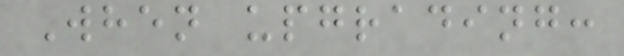When upgrading:
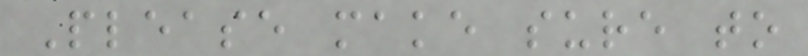Please make sure to
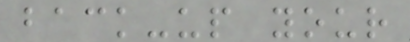back-up your
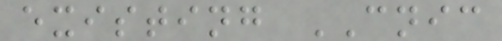existing CNIC
